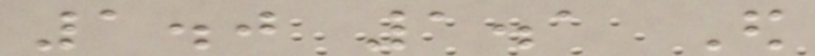1.0 1.1 Ed
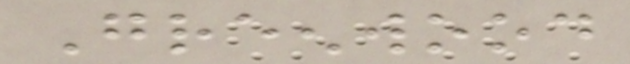Greenwood
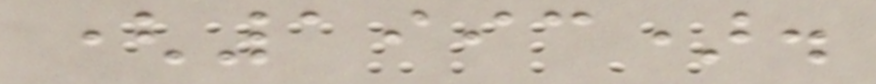(1993).
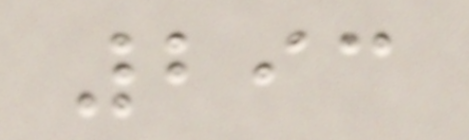293
